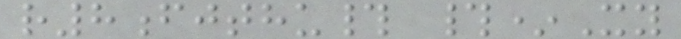r8fjthu# #*Xy
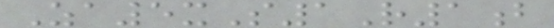Za5xS1R1b
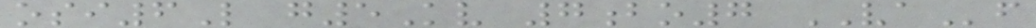osi6L g5Kv 7bo7 VAf
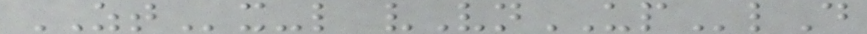ZTx-l vVnUPlD
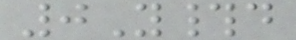0Y#d
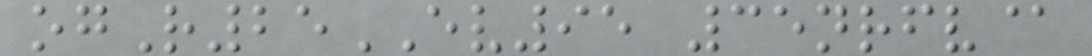ogR25EV95 35nrfv@
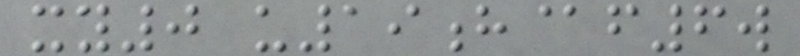xy0 u19h@f6w
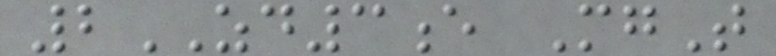2ZD3e MgT
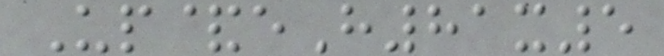Up&eH81x5
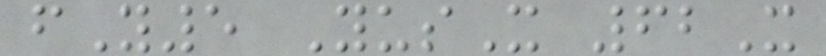fY5 YusX 62X
